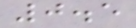0.5
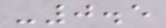-0.5
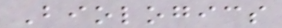Biologics
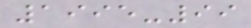1995-99
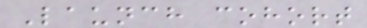Launch cohort
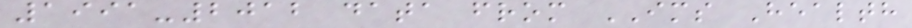1991-2012 data from IMS Health
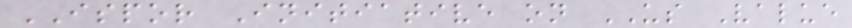ISPOR Initiative on US Value
